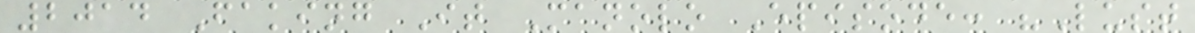2014 Faking It Manolo Episode: "Lust
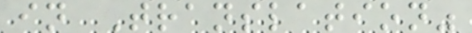in Translation"
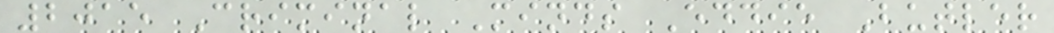2015 Criminal Minds Eddie Butler
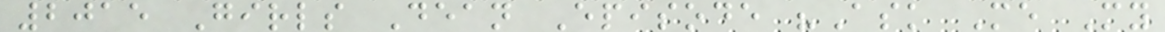2015 Girls Dean Episode "Ask Me My
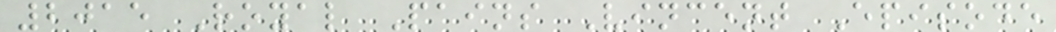2015 Royal Pains Vincent Episode
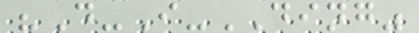"D-I-DING"
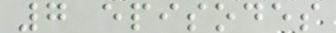7 episodes
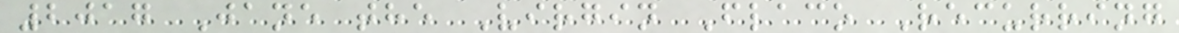2017 Jane the Virgin Flaco Recurring
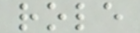role
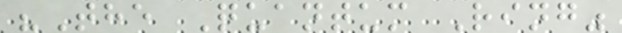"The Quantum Ring"
